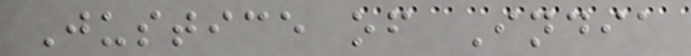Justice of India
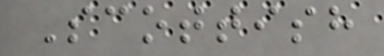Scottish
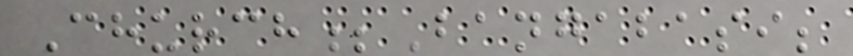Church;Bangabasi;
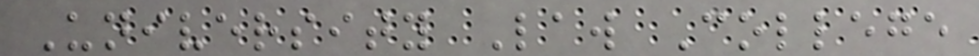University Law College
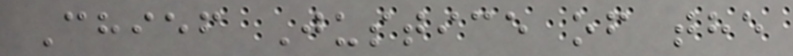Chief Justice of the
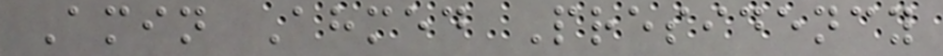Amin Ahmed Presidency
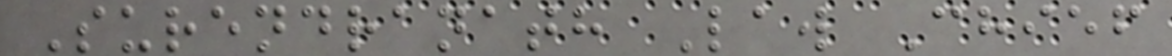Surendranath Law Chief
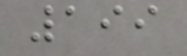199
